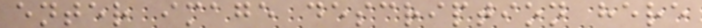enter image description here
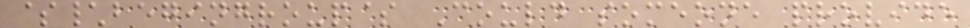$\begingroup$ Could someone provide
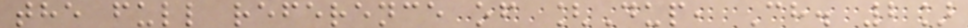the full reference of [Dup, Ch. 2]
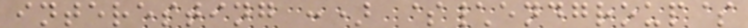interesting :) $\endgroup$
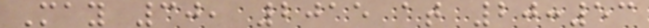May 30, 2015 at 20:53
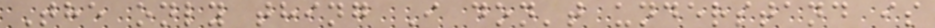The only thing I don't understand is
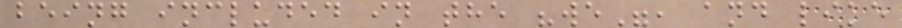being included in the "we", and like
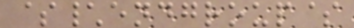$\endgroup$
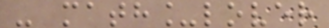- math_lover
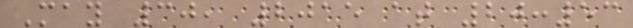May 30, 2015 at 20:53
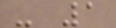- 1
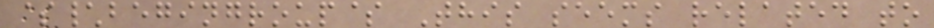$\begingroup$ This seems related to
